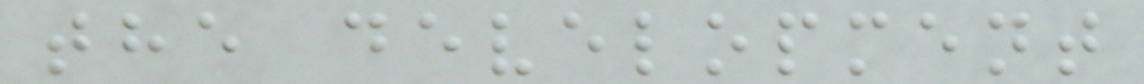the development
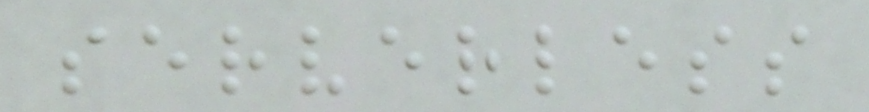serverless
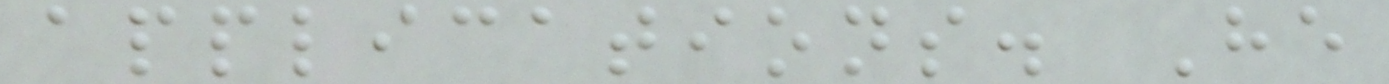applications. He
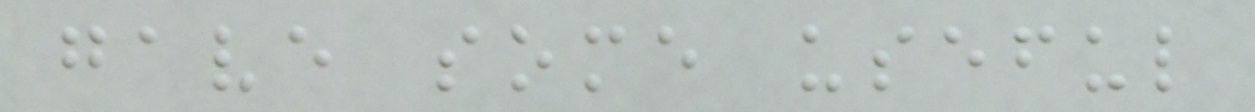gave some useful
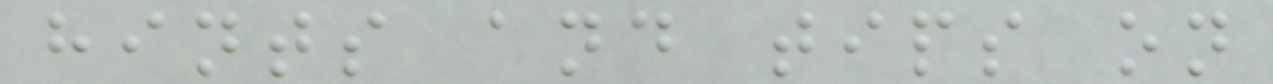hints and tips on
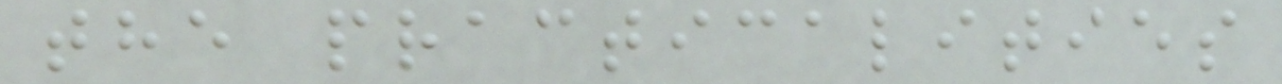the practicalities
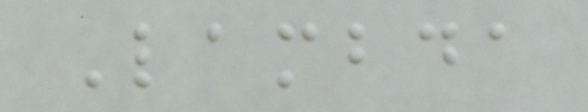Lambda
